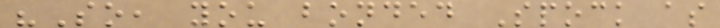"So, you bonded Spock as
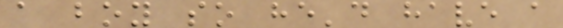a boy so he'd have a
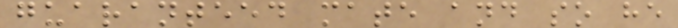guaranteed mate and so he
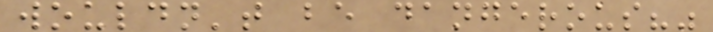wouldn't be dangerous?"
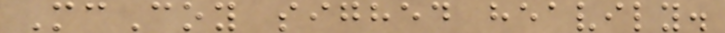McCoy sighed heavily.
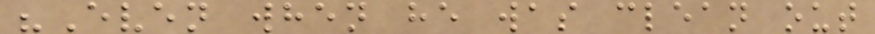"Even when he was clean out
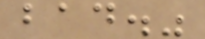bad."
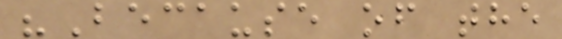"Because of the
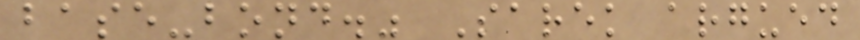base-bond." Sarek argued
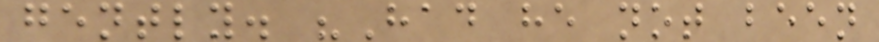gently. "Had he not been
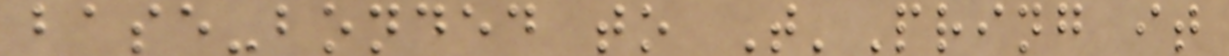base-bonded to T'Pring it
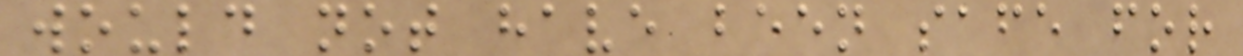would not have been safe for
